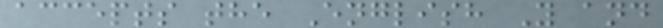accepts the English Y and
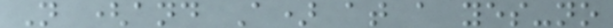N (and A) at a yes-no
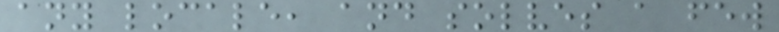any locale, and solves a few
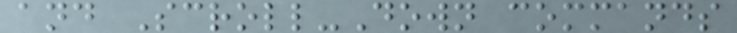and Scroll-Down commands
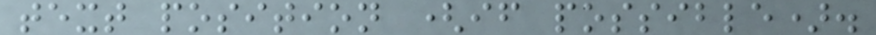text position (if possible).
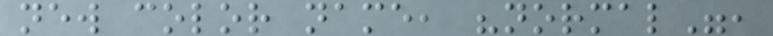new color name, "normal",
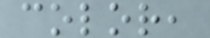color,
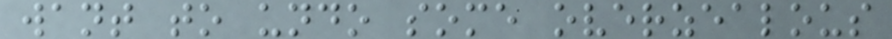want to undo some overzealous
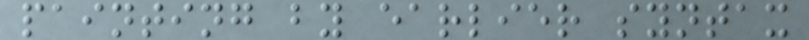painting by earlier syntax
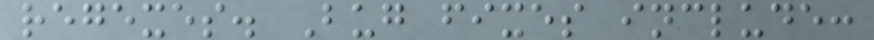regexes. Bug fixes include:
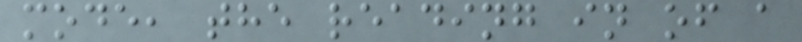mode, the reading in of a
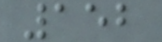152
